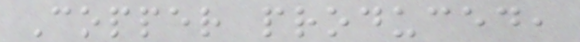Copper produced,
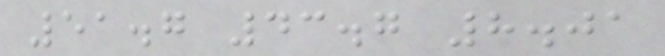51.7 43.7 8.01
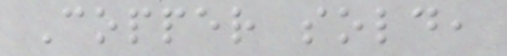Copper sold,
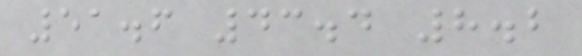51.6 43.4 8.2
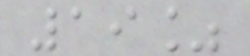19%
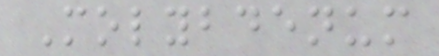Molybdenum
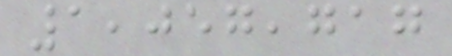1,057,717
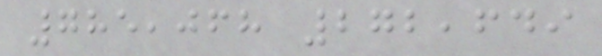785,068 272,649
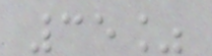35%
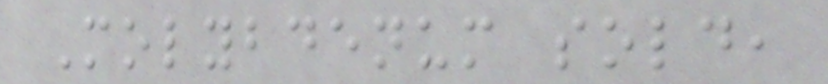Molybdenum sold,
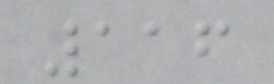116
